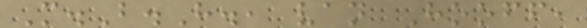M.B.H., van Hooff,
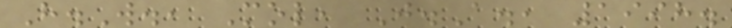H.W., Mol, J.A., 1998.
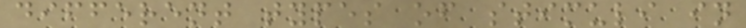different types of stimuli in
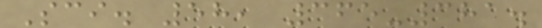Sci. 58, 365-381.
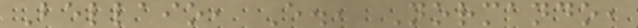Bellaio, E., Normando,
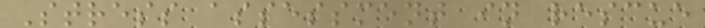Stress assessment in rescue
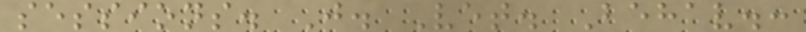sessions. J. Vet. Behav.:
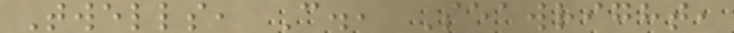Twells, C., Seawright,
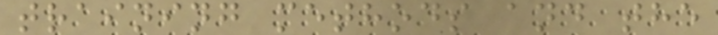training methods and the
